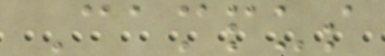Campus
